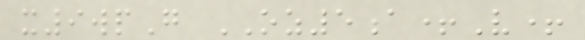x9wpG OZ5a+V+
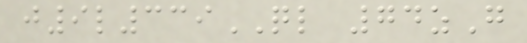j9l339QL 74zG
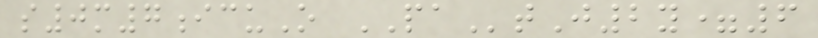s0m7icuO PAtJ2y=6
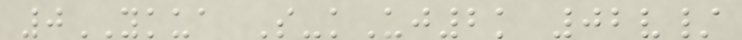0YKUA S-kUj2k 02v/
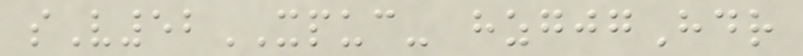sV52XPUC- hzgjgHdr
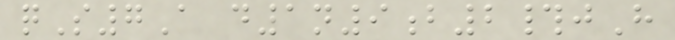qS7A d1n9b2#jH
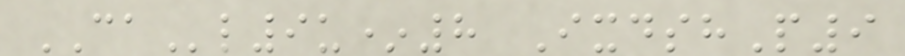CAl9u*8 IxdshP9
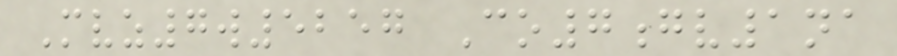Mvz7w5257 Co7gv1na
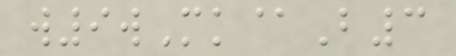w9wMk@B3
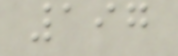197
